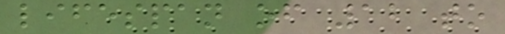lifespan of 12 to
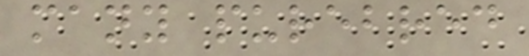many purebred
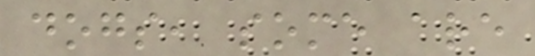dogs, some are
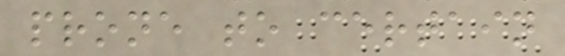prone to certain
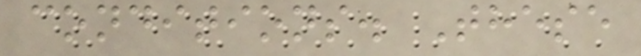conditions. These
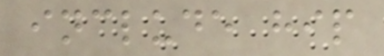include hip
